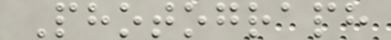Photograph
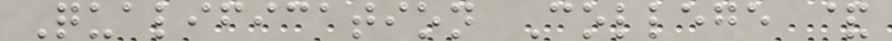Qualification College &
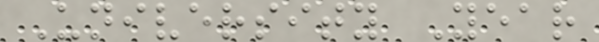University Year
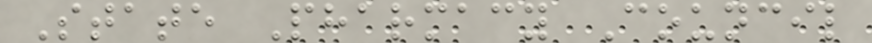State Pharmacy Council
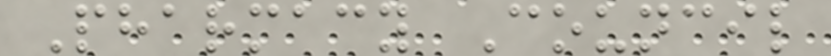Pharmacy Council
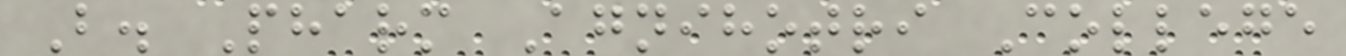B. Pharm Agnihotri College
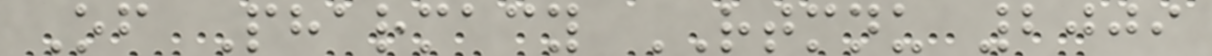Of Pharmacy RTMNU 2009
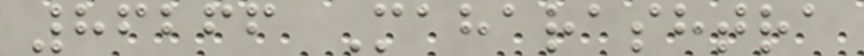86266 Maharashtra
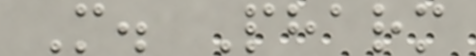M. Pharm
